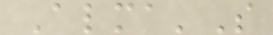Alma'S
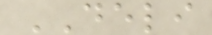DELI
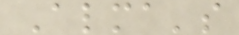Alma's
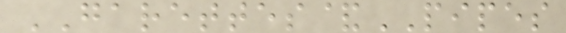GARETTES&PIPES
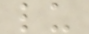lu
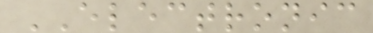ELECTRONIC
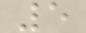5
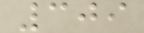309
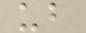ub
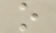o
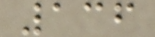136
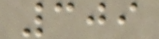309
